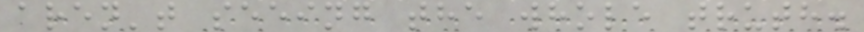aren't seeing the whole truth.
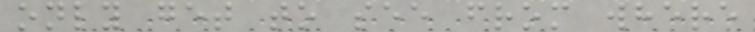only get to see from where
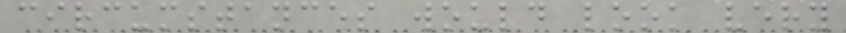circumstances would look very
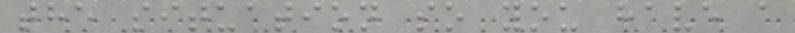the situation so you have a
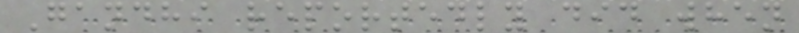Gandhi reportedly did when
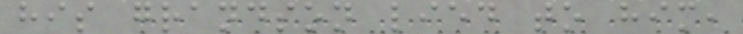his grandson lied to him,
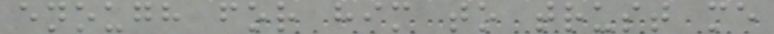enough for him to trust me
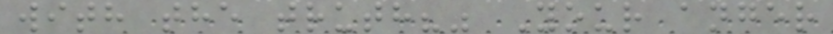with the truth?" Your anger
